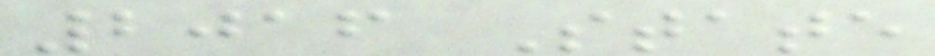2016 State
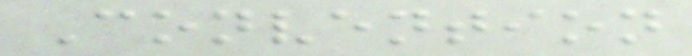Convention
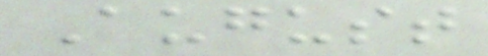August
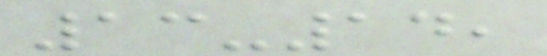13-14,
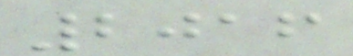2016
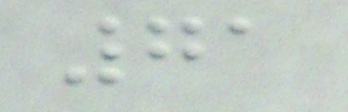71
